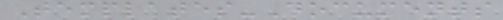Templates-Documents
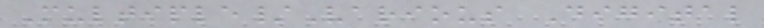Multiple/Various Digital
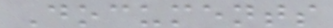Documents
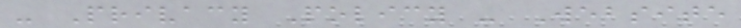- Privacy Policy - Website
